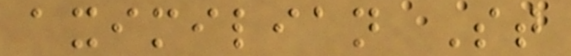aximilian St
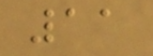11
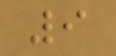9
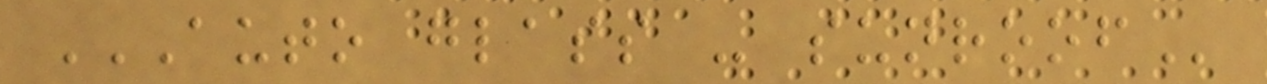AUTO GLASS - SUNROOF
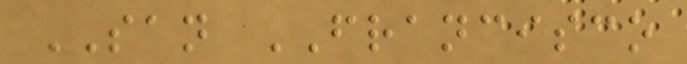SAN FRANCISCO
